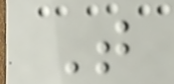T
